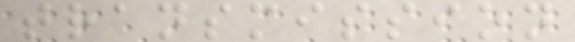transmission
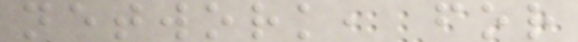network, for
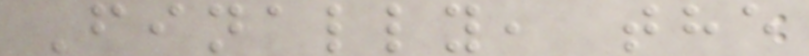Finally, the
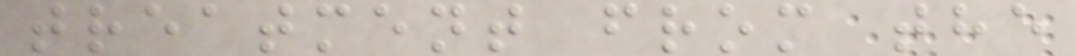treatment from the
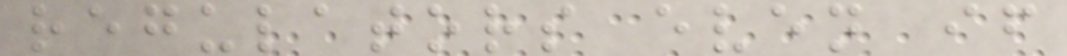regulators even if
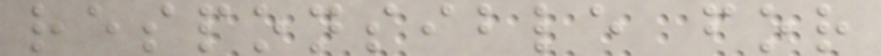responsible for
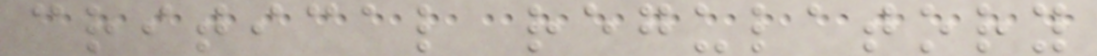critical regulatory
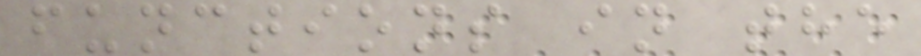functions in the
